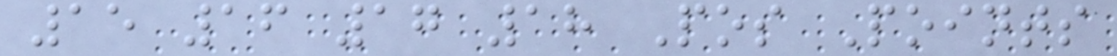15 16 17 18 Pos Points
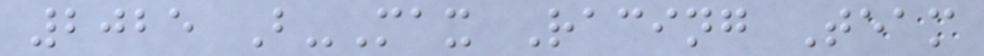2025 B-Max Racing Team
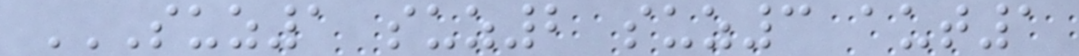SUZ1 SUZ2 SUZ3 AUT1
